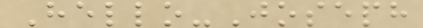Hello-Joseph
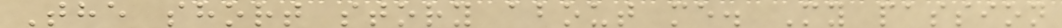The short story about me. My passion
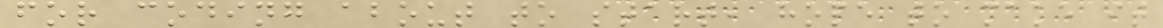for coding about to start, hope to make it
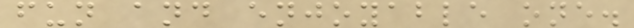fun and enjoyable one.
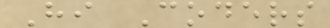Hi Coders
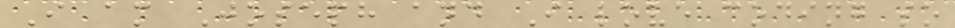I am Joseph and I love coding so
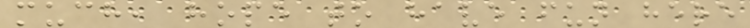much, hope to have fun here
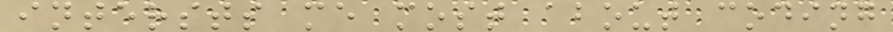intersts me most about coding
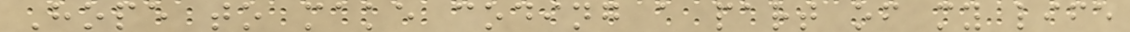Hope to make coding a part of my life
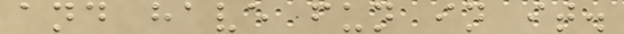and have fun in it.
